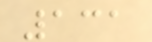131
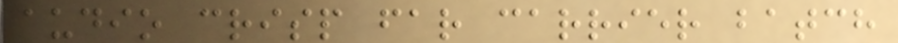audio crisp far carrier batch
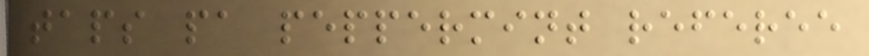taps pa peppermint referee
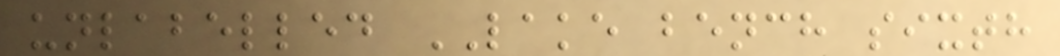unlabelled LAKE bench sixth
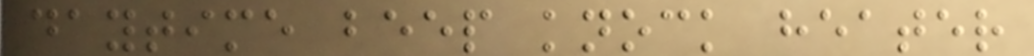daytime beep knock heater
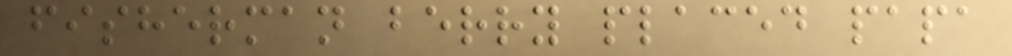fisherman berry placed papa
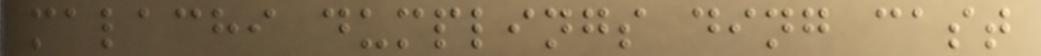malachi dumplings ding cast
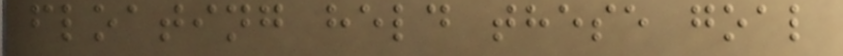floating held these goal
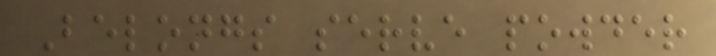Belongs serve powder
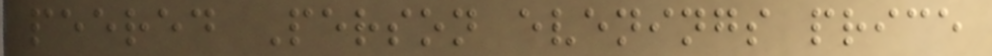peered Person evenings price
